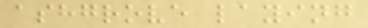ashgrove laying
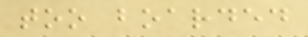too boarded
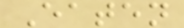Eaten
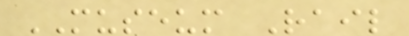MUSEUM Rail
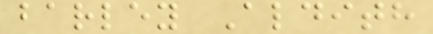barley Aldith
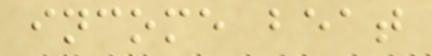income beat
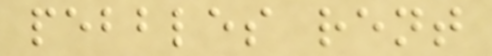pebbles rent
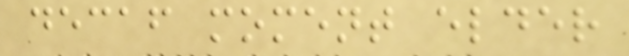decaf moment elder
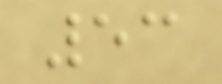53
